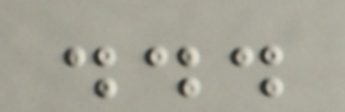...
